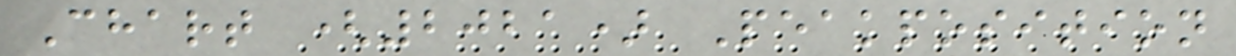Chart (2021) Peakposition
